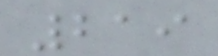219
